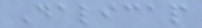Dalicap
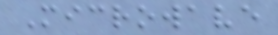Microwave
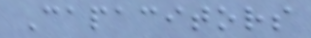Capacitors
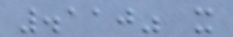.110" x
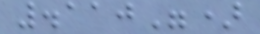.110")
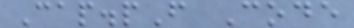Cap.pF Code
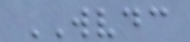WVDC
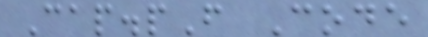Cap.pF Code
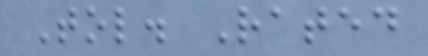Tol. Rated
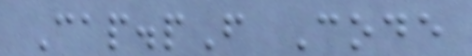Cap.pF Code
